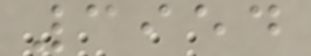3954
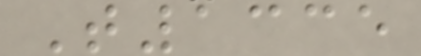T1335
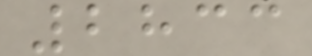2833
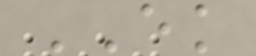EK
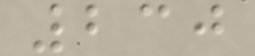230
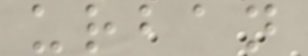urban
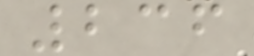236
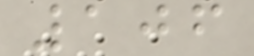106
